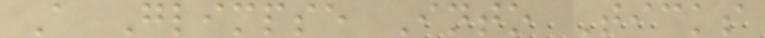A Glimpse Into Ticks
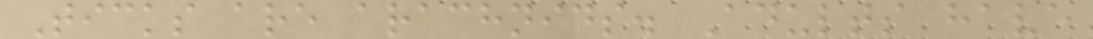Ticks are arachnids. Adults have
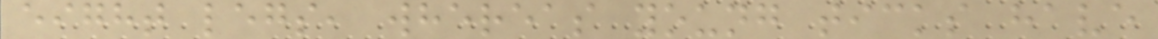eight legs, whereas young ticks have
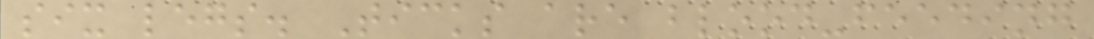six legs. Ticks are blood-feeding
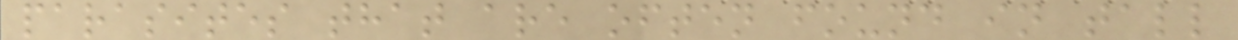parasites that are often found in tall
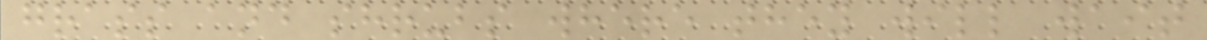grass and shrubs where they will wait
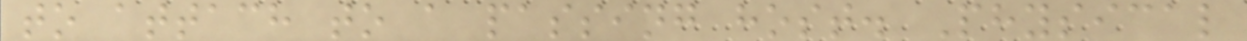to attach to a passing host. Physical
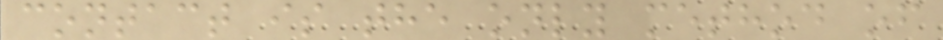contact is the only method of
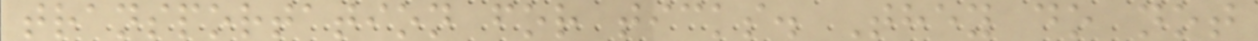transportation for ticks. They do not
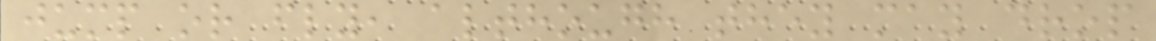jump or fly, although they may drop
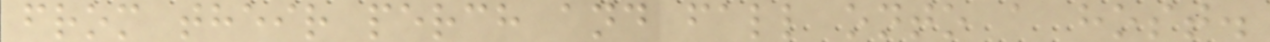from their perch and fall onto a host.
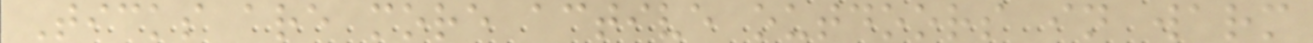Ticks are more active outdoors in warm
